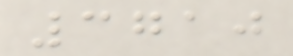3710
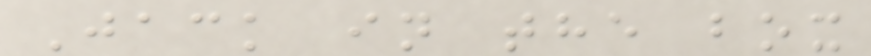Jack in the box
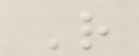R
